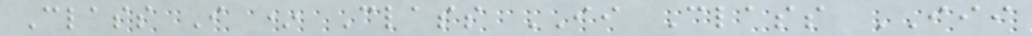Class I * Class II Class III
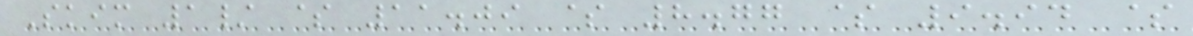Skim 1/ $ 11.09 $ 8.77 $ 9.94 $
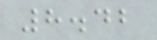8.42
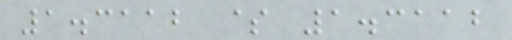1.3112 $ 1.3112
